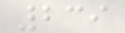239
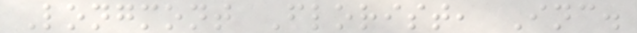Longmont Florist, Inc.
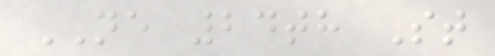NE 24th St
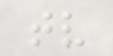tv
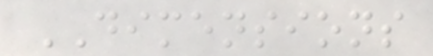DIMENSIONS
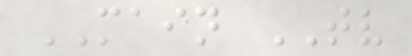MAIN TV
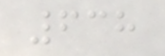638
